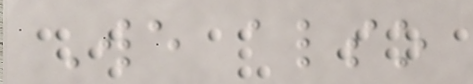We also
